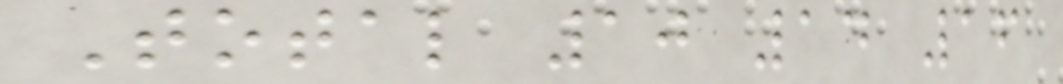Total 10 14 16
